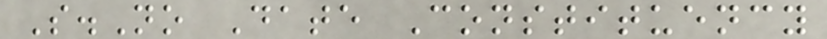S.No Date Constituency
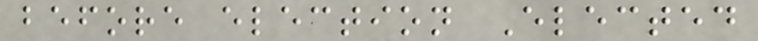before election Elected
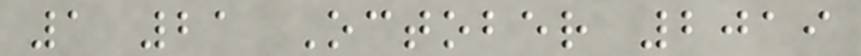1 21 October 2019
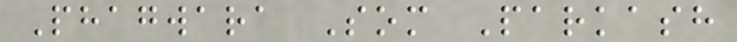Phagwara Som Parkash
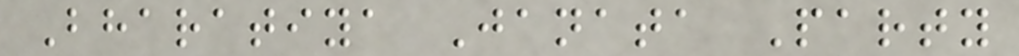Bharatiya Janata Party
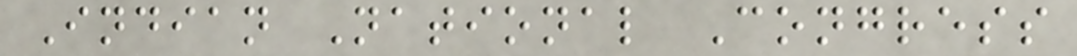Indian National Congress
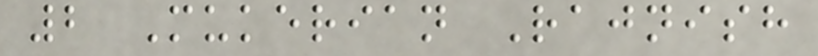2 Mukerian Rajnish
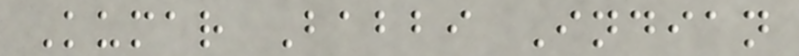Kumar Babbi Indian
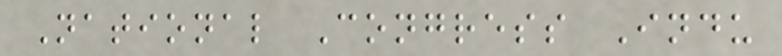National Congress Indu
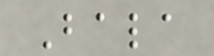Bala
